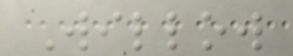Willow
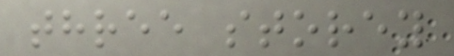three storey
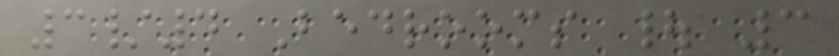3/4 Bedrooms | 3
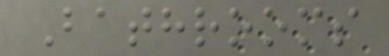Bathrooms
